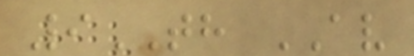9TH AV
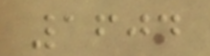1604
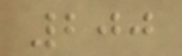200
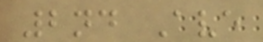2nd Ave
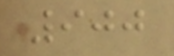900
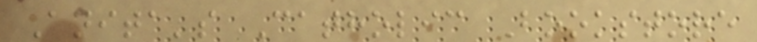Anita's Catholic Bookstore
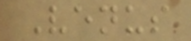Venus
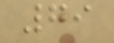79
